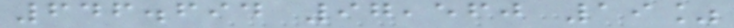646.694 97,560 19%
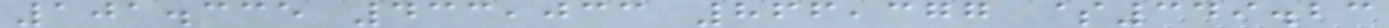101.335 433,033 866,377 $349.23
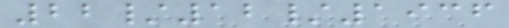22/12/1936
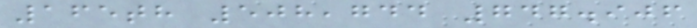165th 508,744 747.906
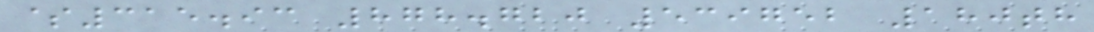$315.93 878.720 539752 180th
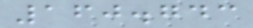160.743
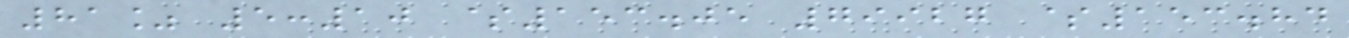81% 5:10 $153.05 79927 $153.84
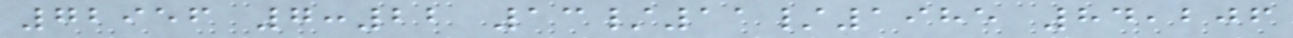72956 7:22 13/11/1985 84,206
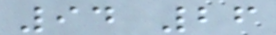94 26
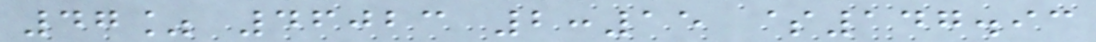47% 46023 2:15 $147.93
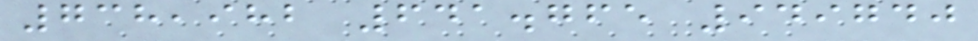738,982 641.765 949740
